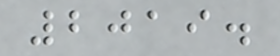2019.
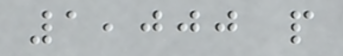1,000 people
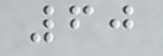60
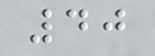40
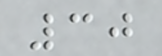30
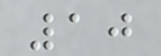10
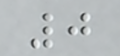0
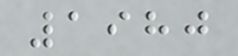1980
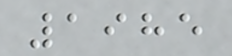1985
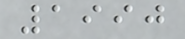1990
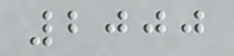2000
